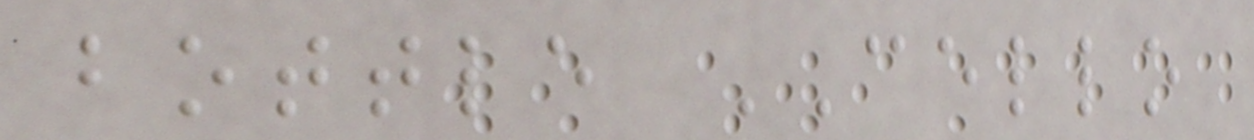bottle CELLO
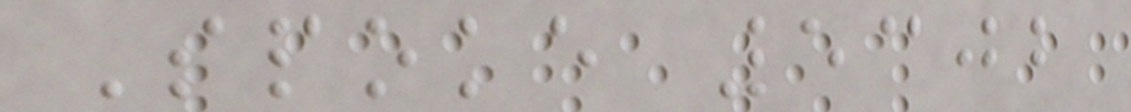Spoke 5302
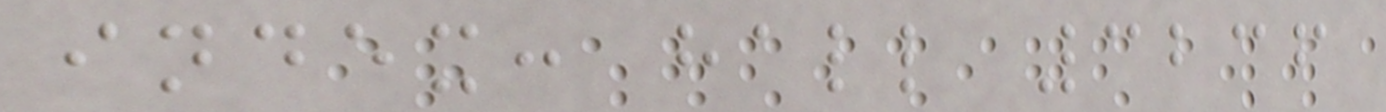index: hall 3236
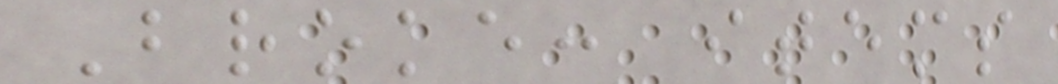Broke: items
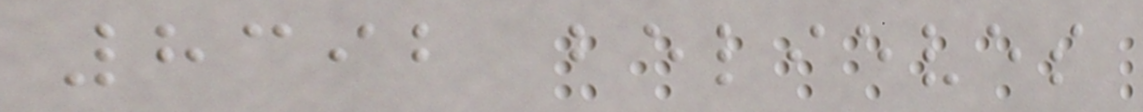8392 believes
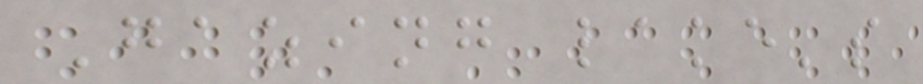Gazing lake's
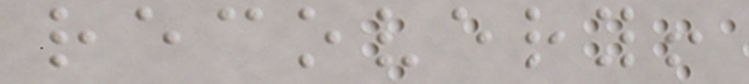recovery!
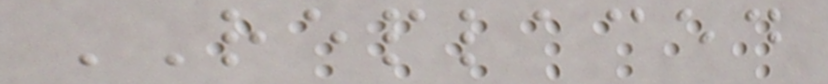REPLACED
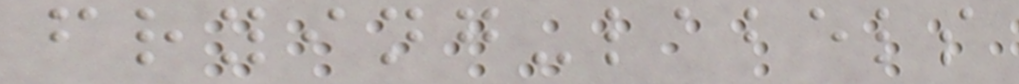frying-labels
